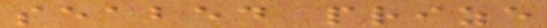seabed prize
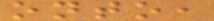onto,
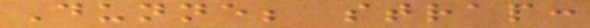Dunne; strap:
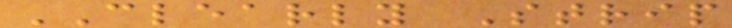CLEARLY Strip
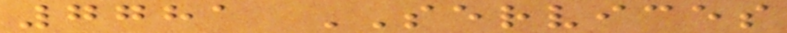7781 SERVICES
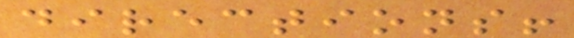directions!
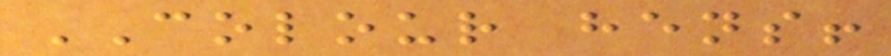COLOUR hens!
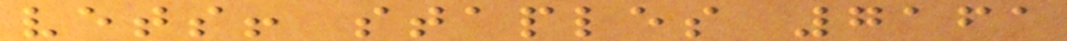vets! staples 7161
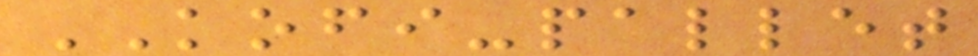KOFI-pallet
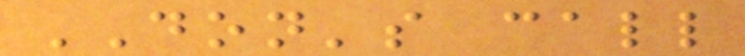DON's call
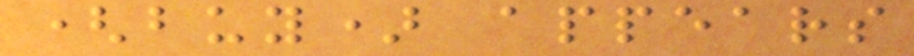(buy) appears
